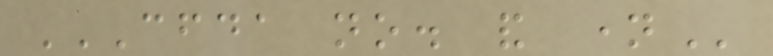CFDA NO. AND NAME
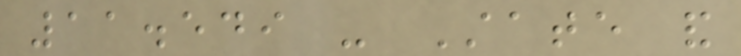11.549 - State and
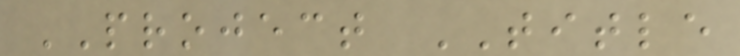PROJECT TITLE
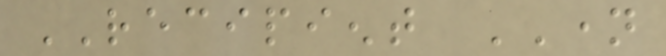RECIPIENT NAME
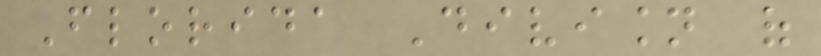Florida Division of
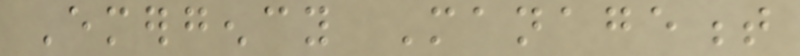Emergency Management
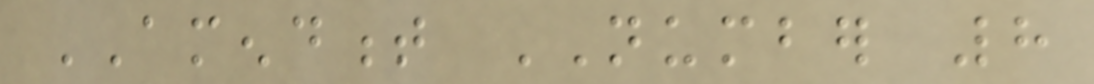AMENDMENT NUMBER 8
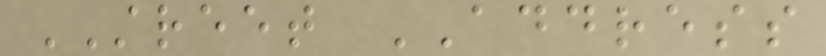STREET ADDRESS
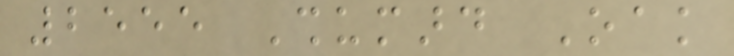2555 Shumard Oak
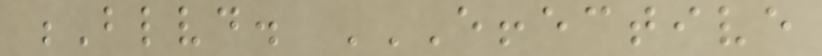Blvd. EFFECTIVE
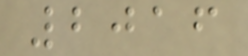2016
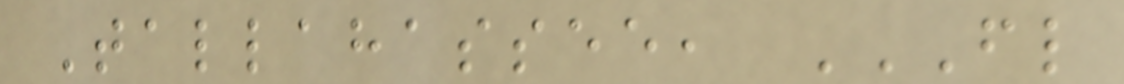Tallahassee, FL
